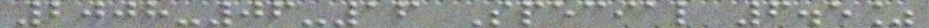2008-06-16 Special 6.5%
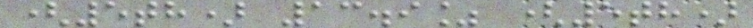(5th) 13.9% (5th)
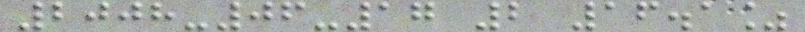2008-06-17 2 16.1%
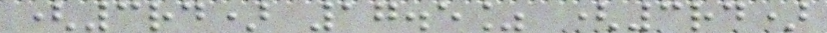(3rd) 17.5% (3rd)
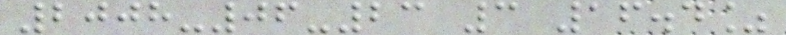2008-06-23 3 16.4%
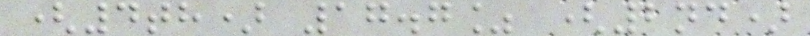(4th) 17.7% (2nd)
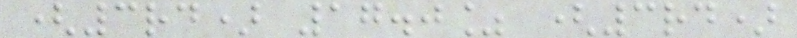(3rd) 17.0% (3rd)
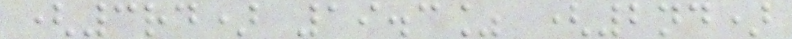(3rd) 19.3% (2nd)
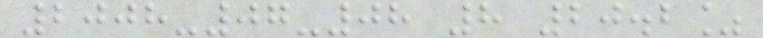2008-07-08 8 20.2%
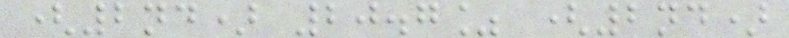(2nd) 20.7% (2nd)
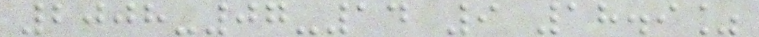2008-07-14 9 18.9%
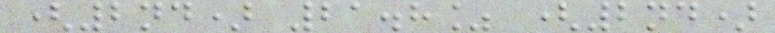(2nd) 21.8% (2nd)
